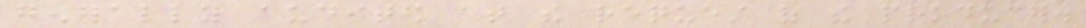generally audited at the request of the producer.
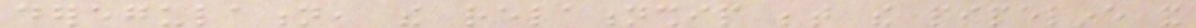deregulation, the relationship between the pipeline and
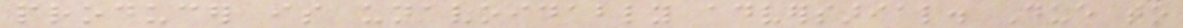producer is unavoidably adversarial. Due to
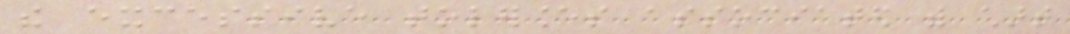the excessive tolerances associated with chart
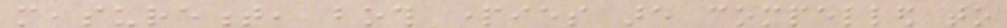measurement, both parties are compelled to
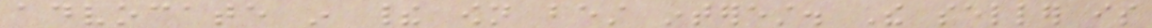advocate in their own best interest. The seller is
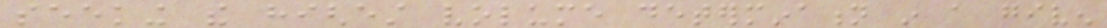seeking the highest volume determination in a given
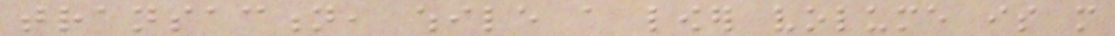transaction, while a lower volume is more
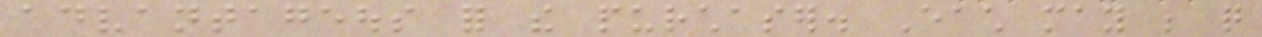advantageous for the purchaser. Each may be quite
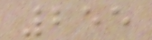255
